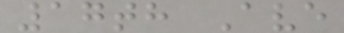17th Ave
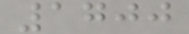1700
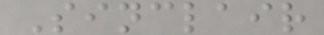Sinclair
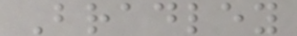Bradley
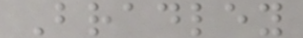Bradley
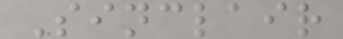Sinclair
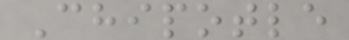Chipotle
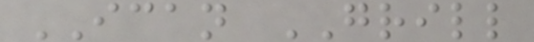ICAN GRILL
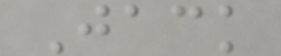Jack
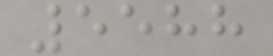5588
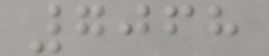7068
